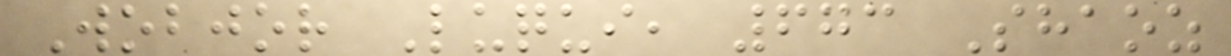Wobjor Luqui, 673 Shaoz
